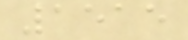1515
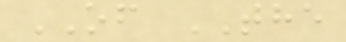OF THE
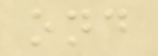ond
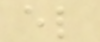el
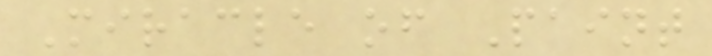Miracle of Paint
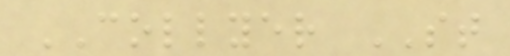COLLYER ST
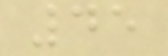45
